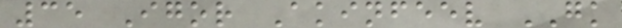35 Igor Akinfeev GK
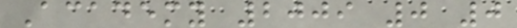Academy 2009 0 0
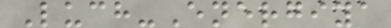Luch-Energiya
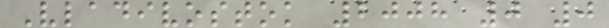Vladivostok 2008 0 0
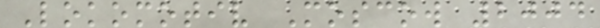Lokomotiv Moscow 2004
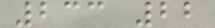233 22
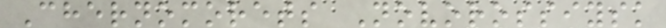Chernomorets Novorossiysk
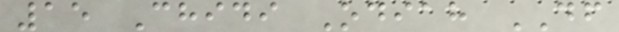15 Chidi Odiah DF
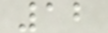12
